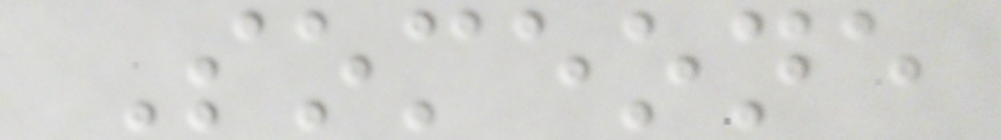Someone
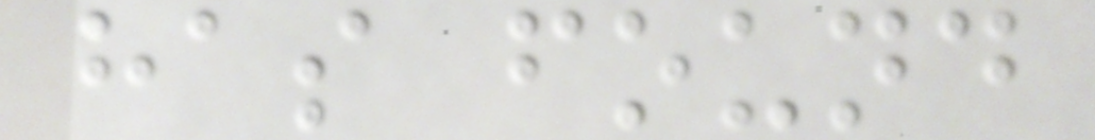has found
